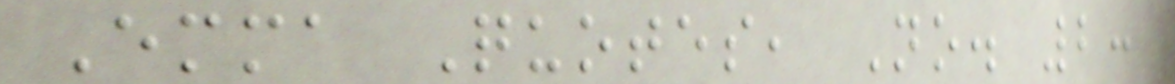Emma Quotes, No. 2:
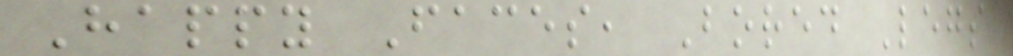Happy Faces, Bored Legs
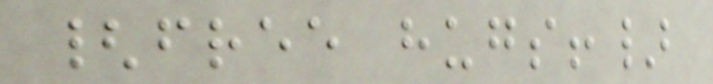{free hugs!}
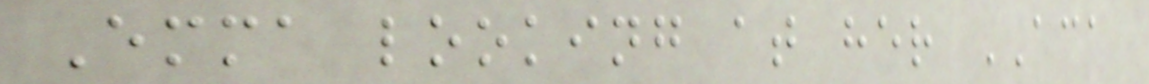Emma looking at her ACA
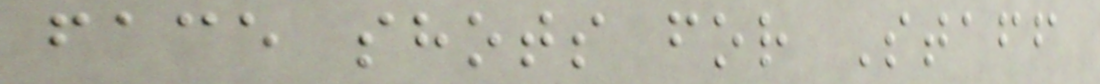face shots for Staff
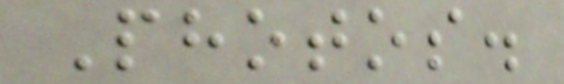Photos.
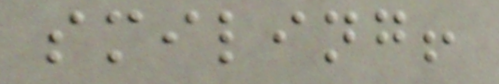smiling!
